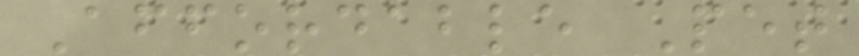Affordable Pet
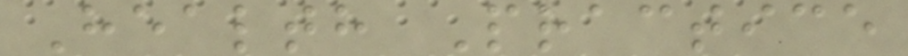Health Practice
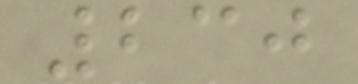230
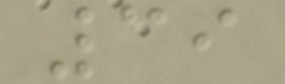39
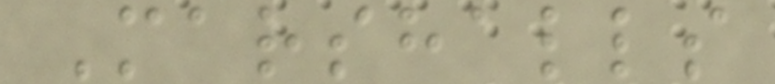Marshalls
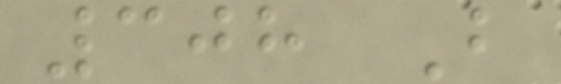308 B
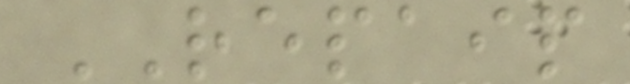REPAIP
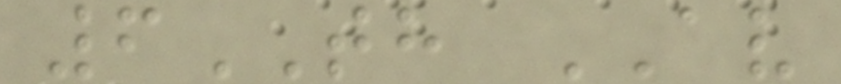6TH AV
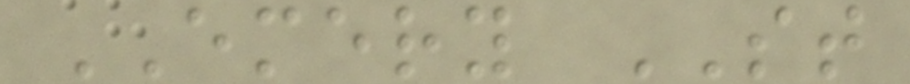EMERY ST
